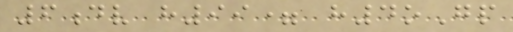6dv h99= h4oGp
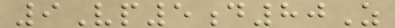9Vp5d80Z
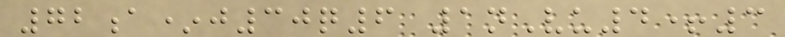72a*j30q6 1nVu4+3
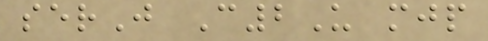serJ C2U mjp
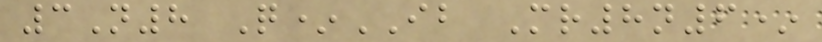3N8 Q*IB Mr8n6*
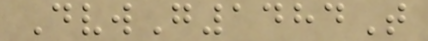DvwG1484T
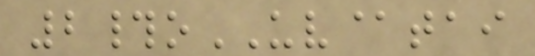2#oUV@tai
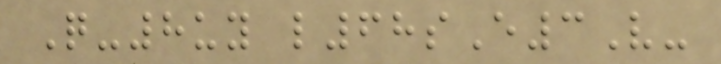Q-8uy l68sE3V-
